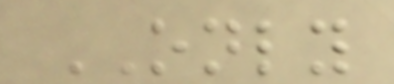ONLY
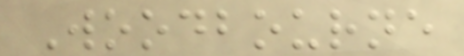Woodbourne
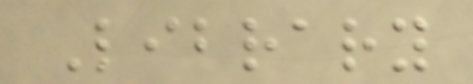Library
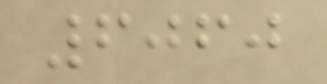6060
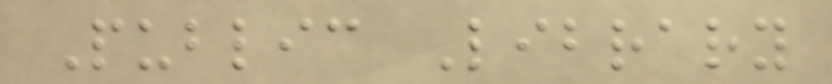Public Library
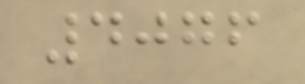4076
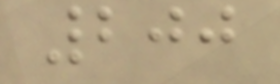200
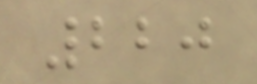220
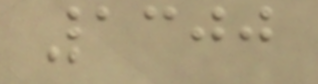1300
